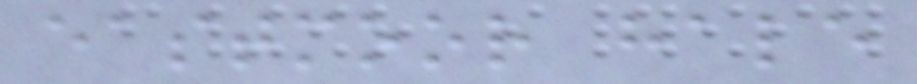eastmoor hale
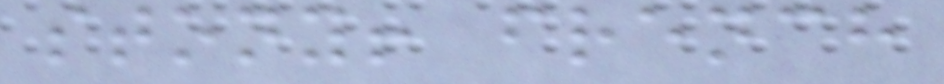stony! french
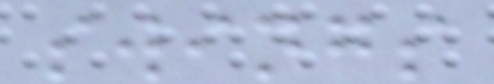swings
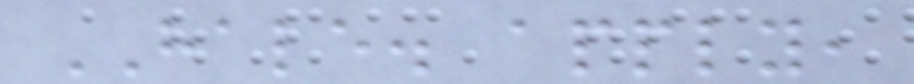HALE. apply,
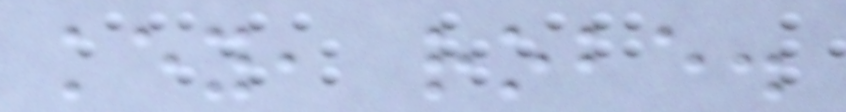key, robe.
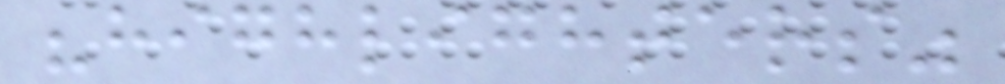"highlighters"
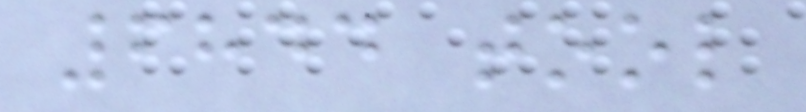6844 tool
